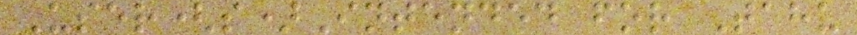User(s)Intended for Tahu
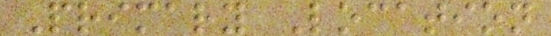Primary Location
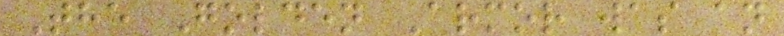The Golden Armor was an
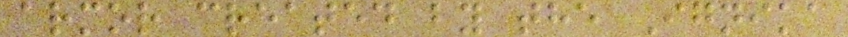armor created by the Ignika
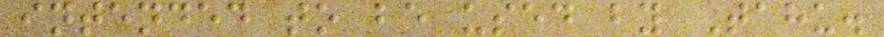intended to be used by Tahu.
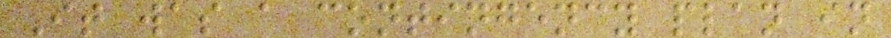It was a contingency plan in
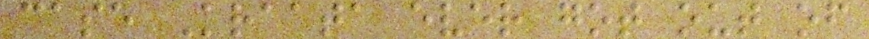case Kraata ever got out of
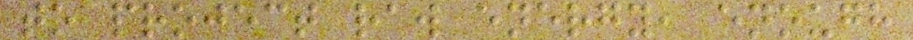to project raw energy, enough
